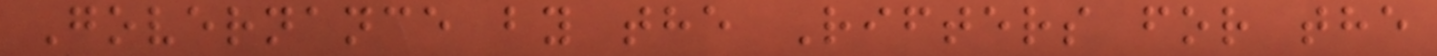Governance by the Rifters for the
